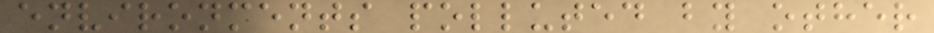environments polluted by other
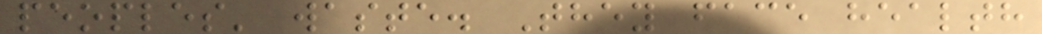peoples' waste. They face health
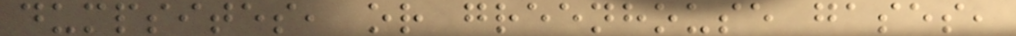dumpsites, or greenhouse gases,
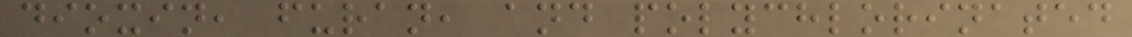dioxin, furan, and polychlorinated
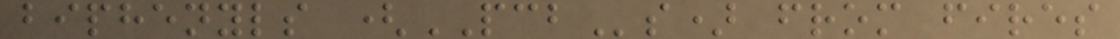biphenyls (PCBs) from fires
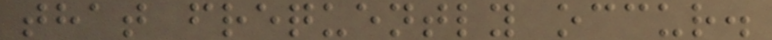that frequently occur.
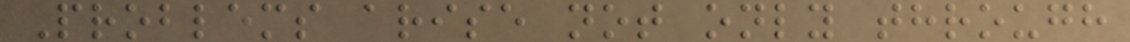Problems arise not only through
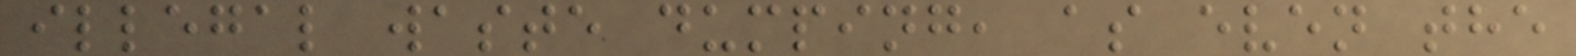illegal waste dumping, as even the
